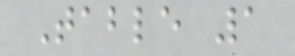Table 1
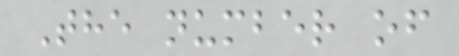The number of
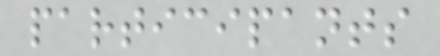participants
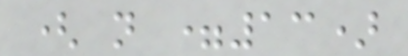( n =13)
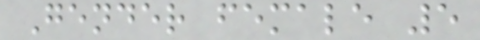Gender female 5
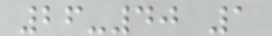26-40 1
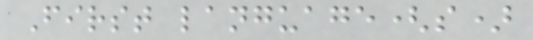First language(s)
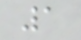1
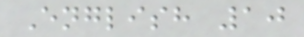English 10
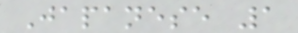Japanese 1
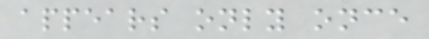appears only once
